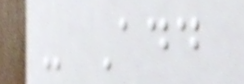- Add
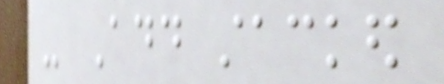- Add stacked
